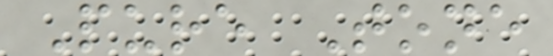Pure Tone
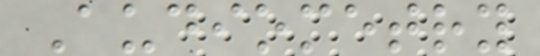Audiometry
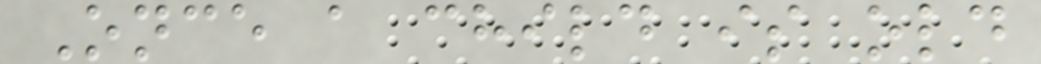Once a child is old
